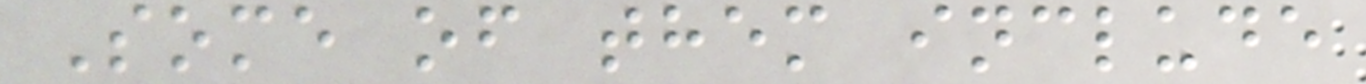Some of them include
